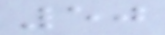50
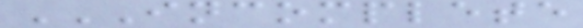INCOMPLETE
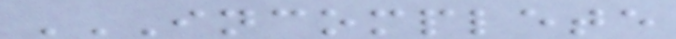INCOMPLETE
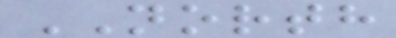NORTH
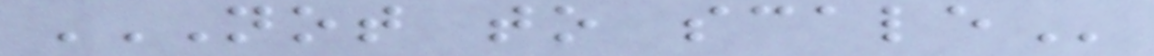NOT TO SCALE
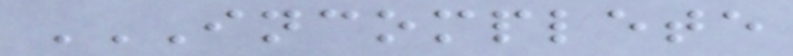INCOMPLETE
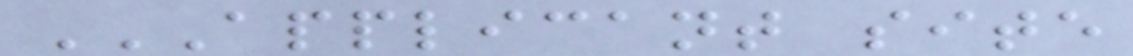APPLICANT SITE
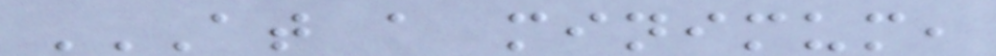AT A MINIMUM,
